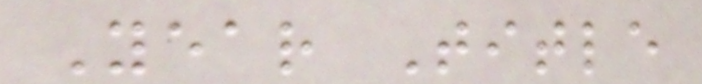Year Title
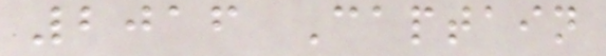2016 Captain
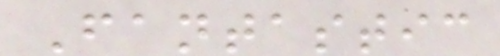Fantastic
